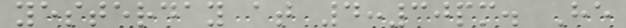yesterday at 4:30pm. He
